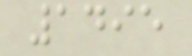1495
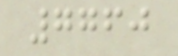7760
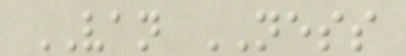VAN NESS
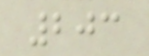203
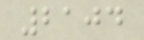2104
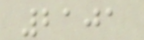2101
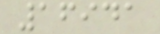16941
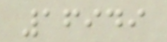16949
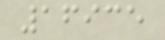16935
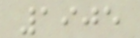1905
